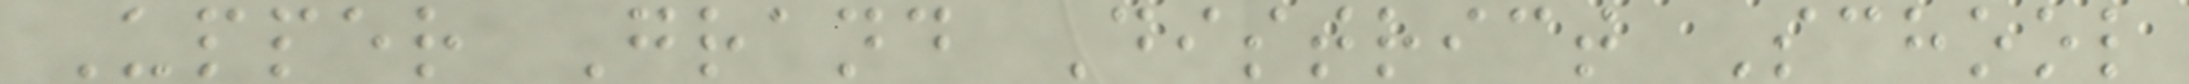Upper Grand District School
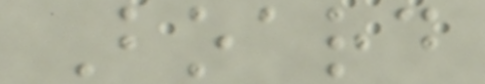Board
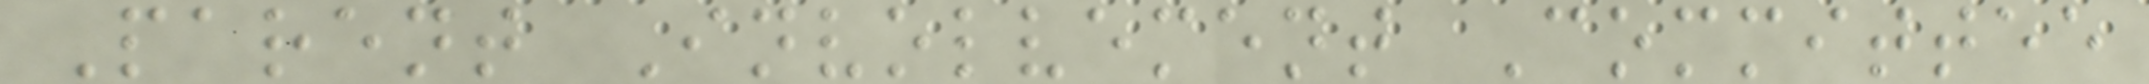Parent Involvement Committee
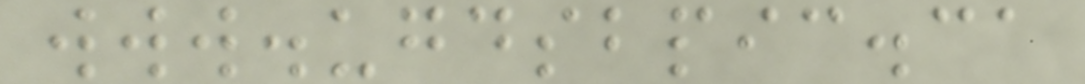www.ugdsbpic.ca
